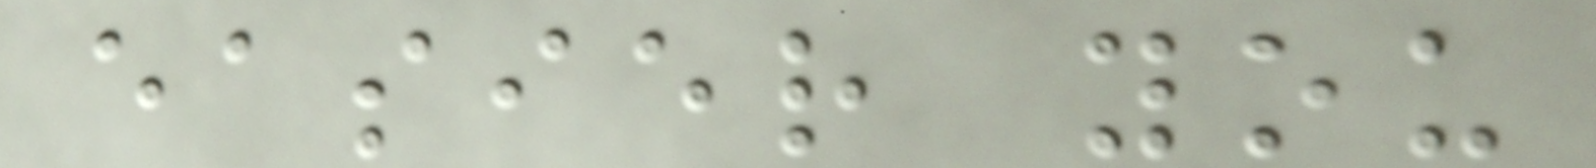easier you
